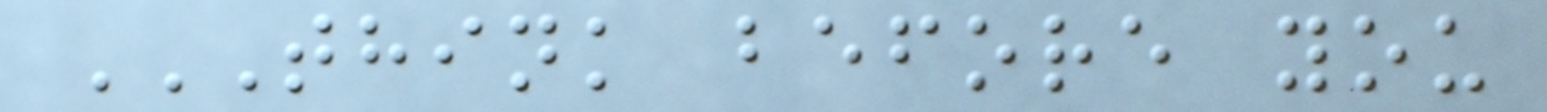THINK BEFORE YOU
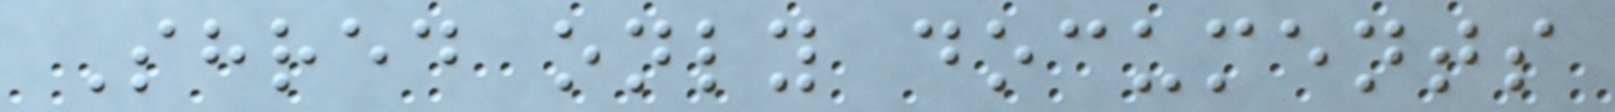Shred only documents
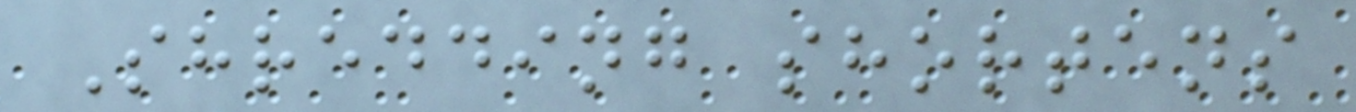Shredding shortens
